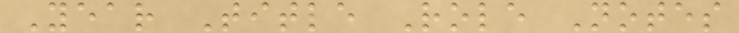Year Title Role Notes
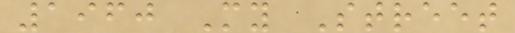1960 My Street
